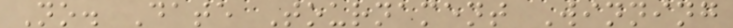No. Date Tournament Winning
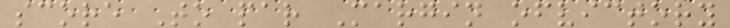score To par Margin ofvictory
